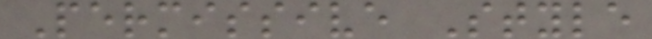Permissive Style
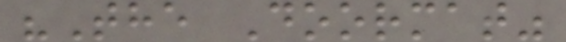"The Doormat"
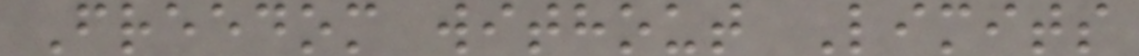Freedom without Limits
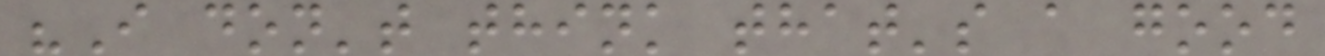"I don't think that's a good
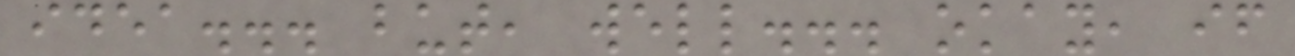idea... but, well... okay, if
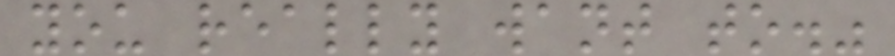you really want to."
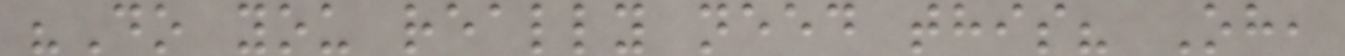"Do you really need this? Oh,
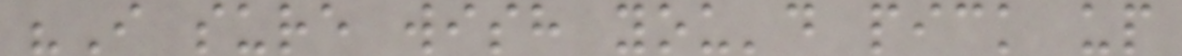"I sure wish you'd pick up
